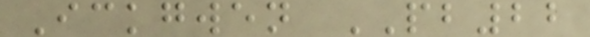Ickgwen PB22
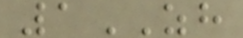1ZH
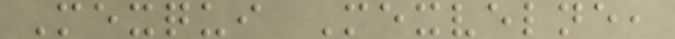Mexqui Mexvelne,
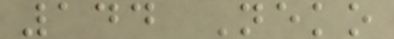144 Neko
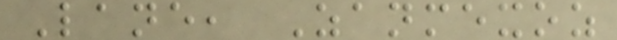Lane, Zanmexoz
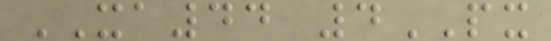XA44 4PX
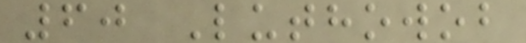60 Luthowob
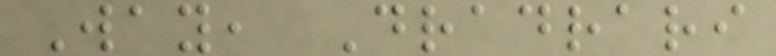Way, Dradrari
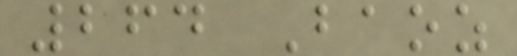264 Baoz
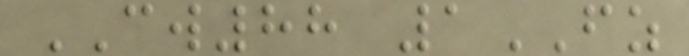CW88 1FZ
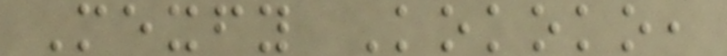Mexfy Kokoko,
